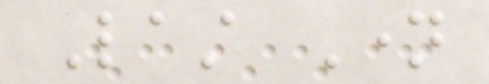Last Name
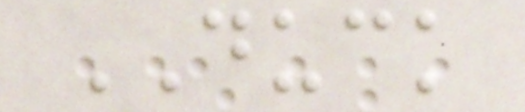DUCK
